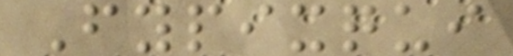Fypixqui
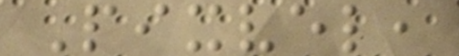Pixvel,
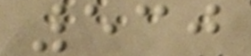530
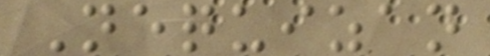Nequizan
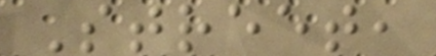Street,
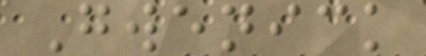Gwenick
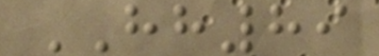HH89
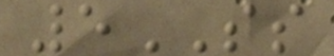5SS
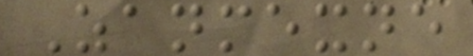Zanmexne
